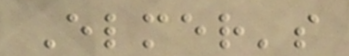Elmer's
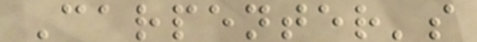Carpenter's
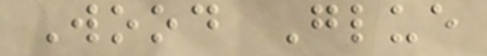Wood Glue
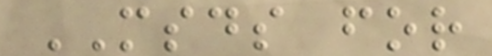MSDS for
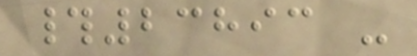#23893 -
